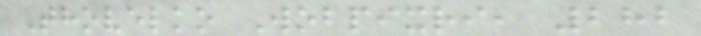Thovelko Wobpixri, 282
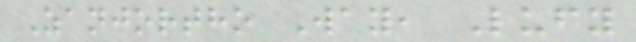Zanjortho Way, Lufy
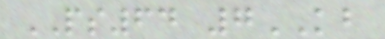PS64 7KB
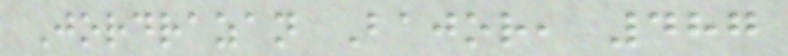Jordrazan Bajor, 487
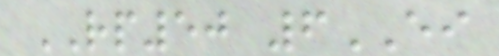RP50 6EI
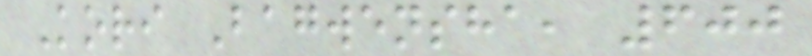Kori Bagwensha, 600
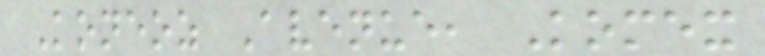Koneoz Avenue, Komex
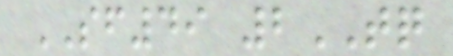SF49 2TQ
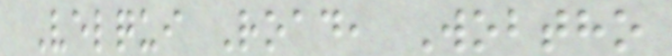Velqui Road, Wobtho
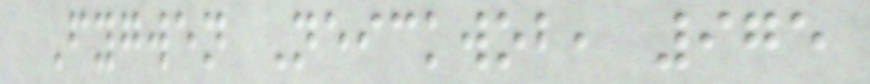Fygwen Neickwob, 975
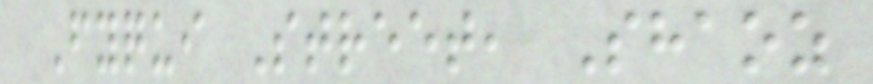Fyqui Street, Shaoz
